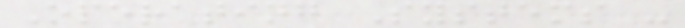Operating Systems -
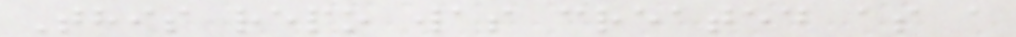This repo was created as a
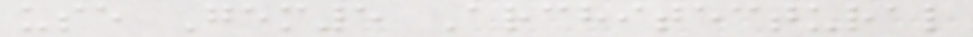use Gem5 Architectural
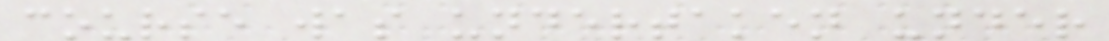course was undertaken under
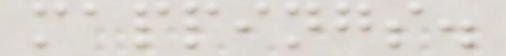mappings.
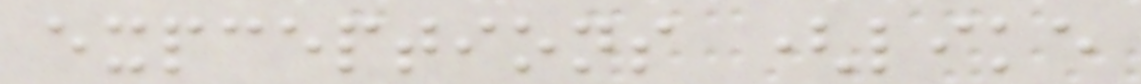expceptions (like
